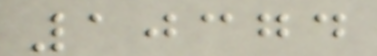10374
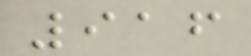916
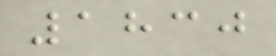1830
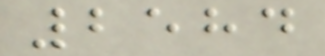2584
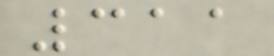311
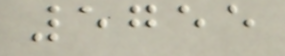5755
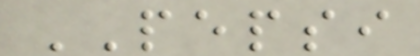PEPSI
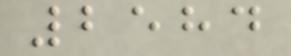2584
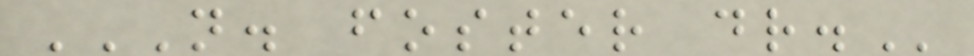N. FOSTER DR.
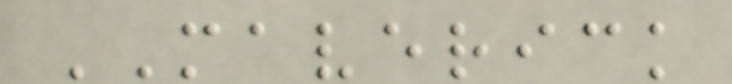MAVERICK
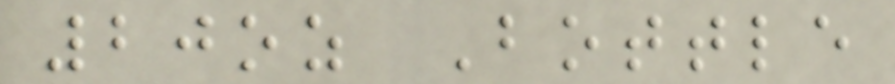20oz Bottle
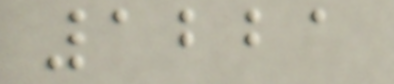1221
